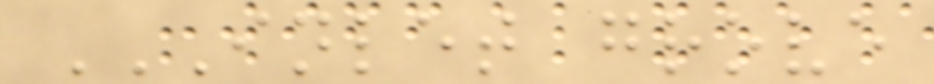INLET GROVE
